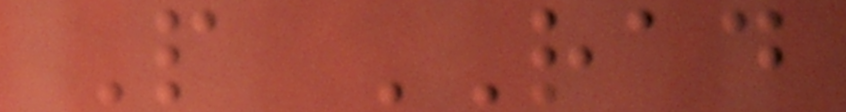P RAD
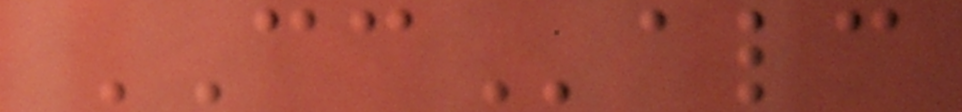CCalc
